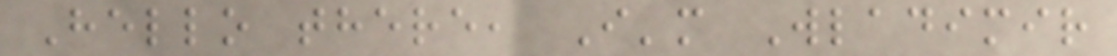Hello there, I'm Wladimir
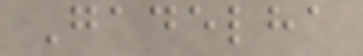Gadelha
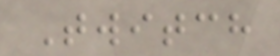Twitch
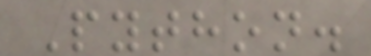Python.
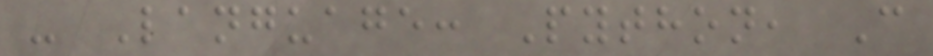- Language: Python, C
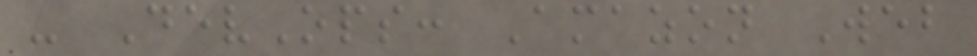- DevOps: Amazon Web
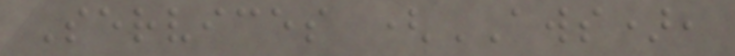Services (AWS),
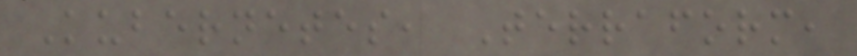Kubernetes, Terraform,
